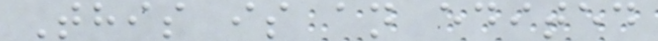This is an edited
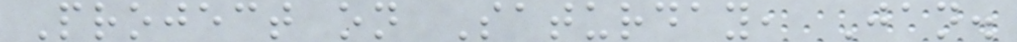Project on Saturday, Jan.
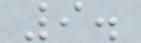9.
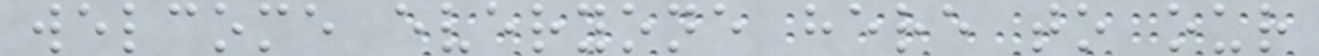welcome everyone here to our
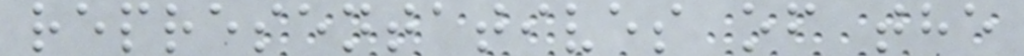representatives of the
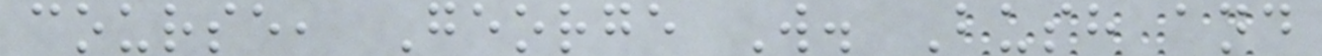course, George W. Bush and
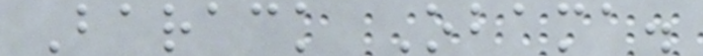Barack Obama.
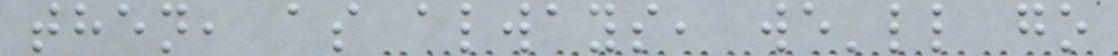then, as always, we'll go
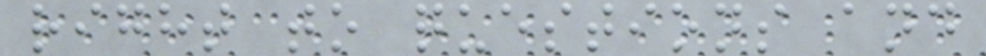right to questions and
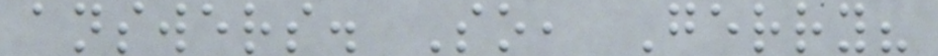answers. So, Gerry?
